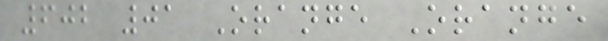602 01 Orange Orange
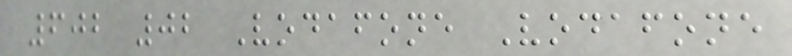602 02 Vodafone Vodafone
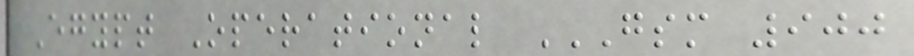Egypt Operational GSM 900
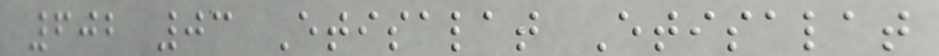602 03 Etisalat Etisalat
